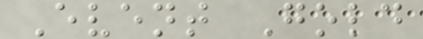Event Gold
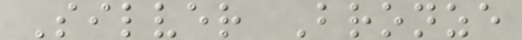Silver Bronze
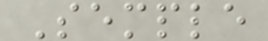Semple
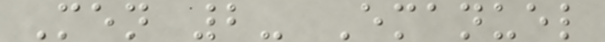Men 2- Emanuel
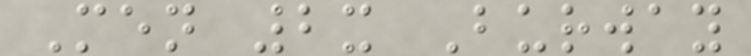Men 2x Burway
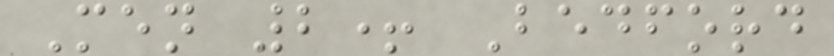Men 2+ Bedford
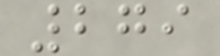279
